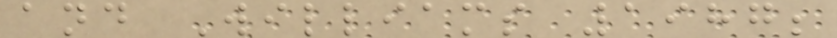and Williams 1987;
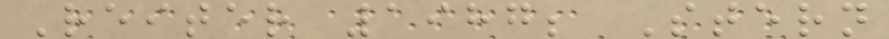Reiter 1987; Stern
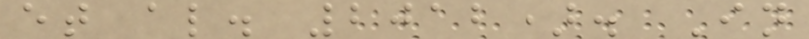et al. 2012). In
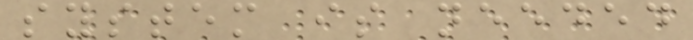system is needed
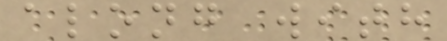along with
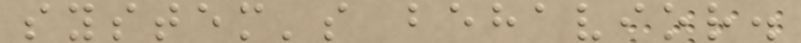system's behavior.
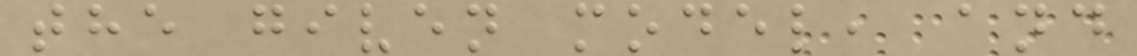the given model, and
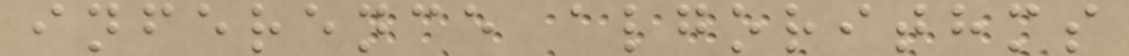inference algorithms
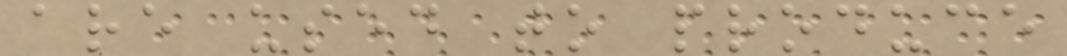are used to produce
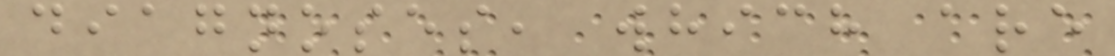diagnoses, which are
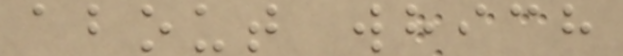about which
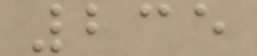235
